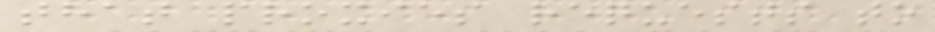that proxies requests to
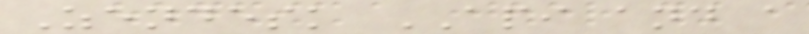Zendesk API and a
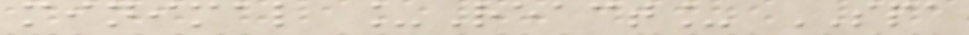minimal _React_ SPA
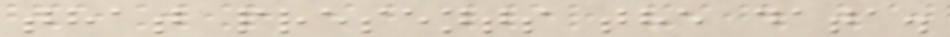that presents the data.
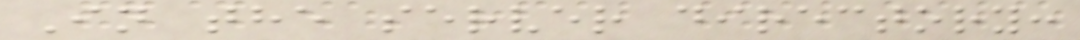In the server directory:
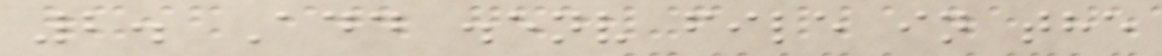2. Add .env file in the
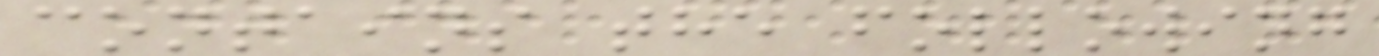contains the following
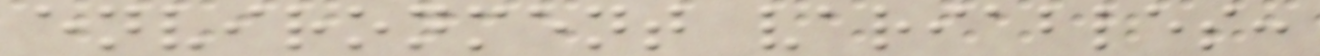environment variables:
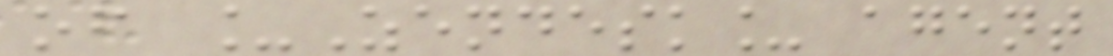of _Zendesk_ agent
